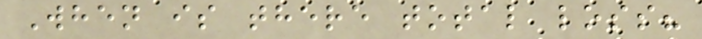When is there total loss?
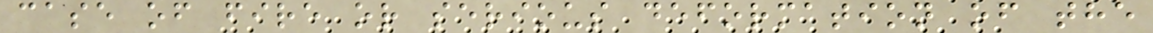case of fire or serious deformation of the
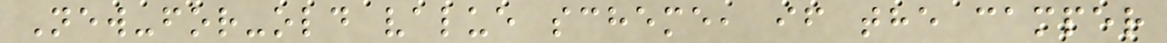New-for-old value scheme, if the camper
